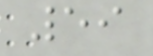59
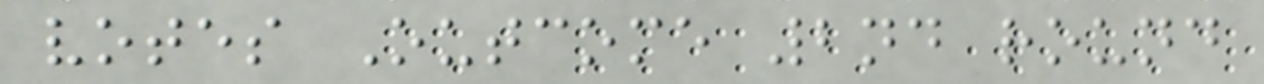votes Outcome 2nd round
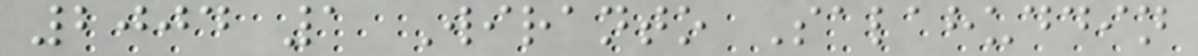2004 1 Wiranto Salahuddin
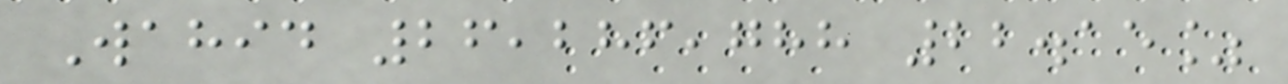Wahid 26,286,788 22.15%
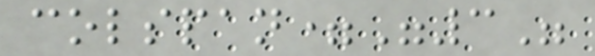colspan="3"
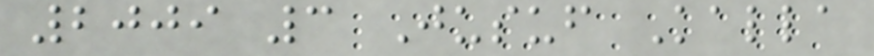2009 3 Jusuf Kalla
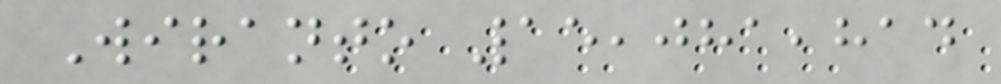Wiranto 15,081,814
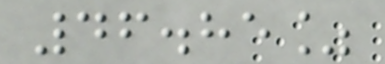46.85%
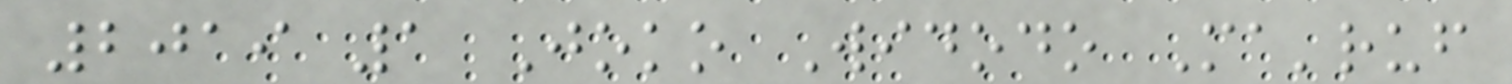2019 1 Joko Widodo Ma'ruf
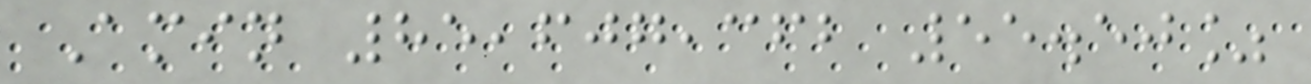Amin 85,607,362 55.50%
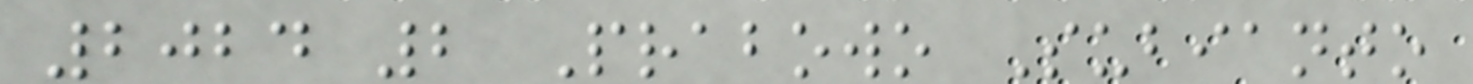2024 2 Prabowo Subianto
